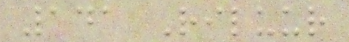141 Riluur
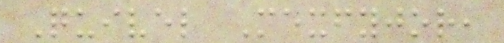Quivel Mexfyjor,
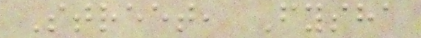Street, Fysha
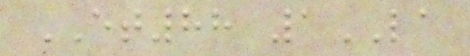ET88 1LA
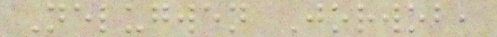Nelugwen Jorwob,
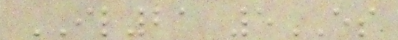IL21 5ES
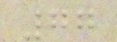77
